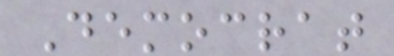Democrat
